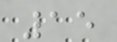15
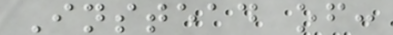Instead of:
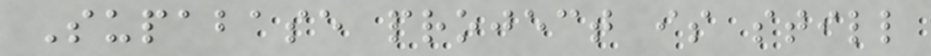Supabase project is still
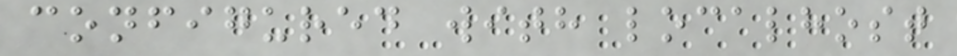configured with localhost
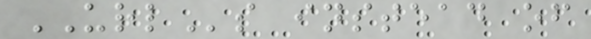URLs instead of
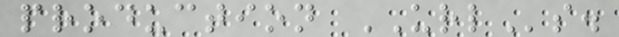production URLs.
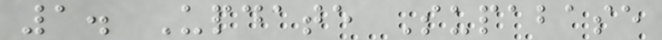1. Update Supabase
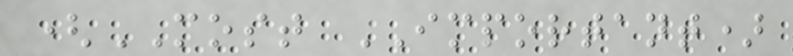(MOST IMPORTANT)
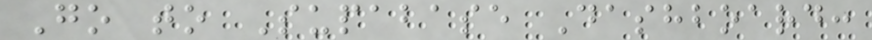Go to Supabase Dashboard:
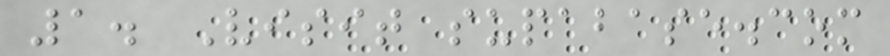1. Visit supabase.com
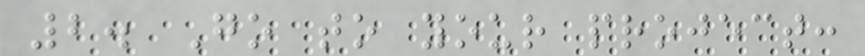2. Go to your project:
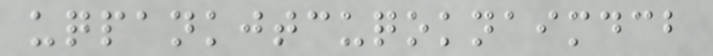uqpankjtcuqoknaimdcb
